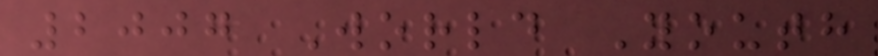2007 World Youth
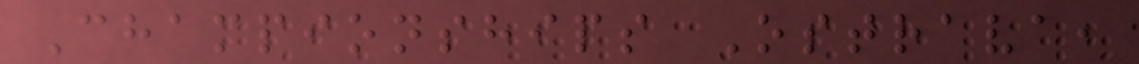Championships Ostrava,
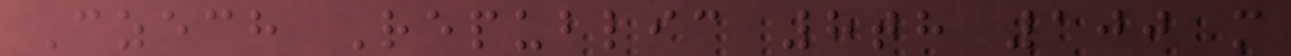Czech Republic 8th 100 m
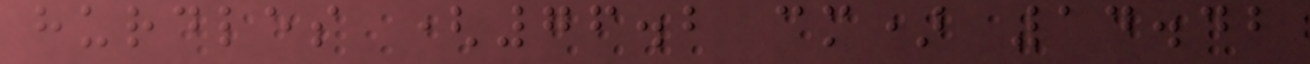hurdles (76.2 cm) 14.42
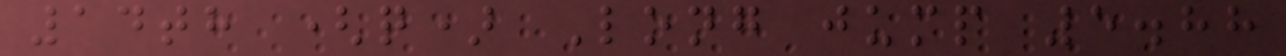14th (q) Long jump 5.88
